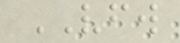VFW
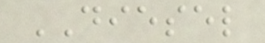DIESEL
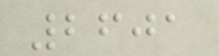2601
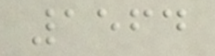1564
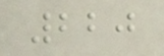220
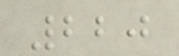220
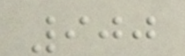900
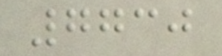7730
